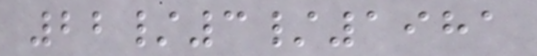22/3/1981
